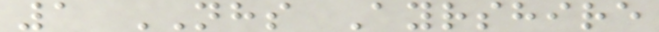1 NHS Ayrshire
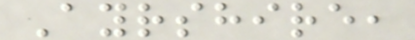Ayrshire,
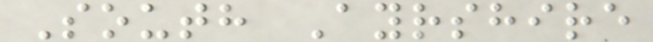South Ayrshire
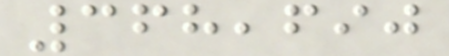368,690
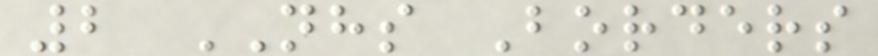2 NHS Borders
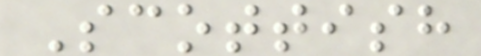Scottish
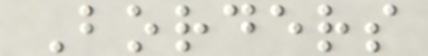Borders
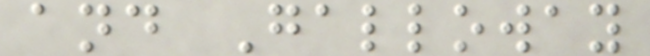and Galloway
